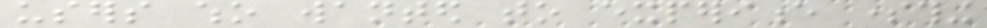users who wanted to experience something
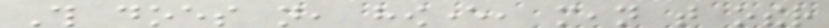This does not, however, mean that other
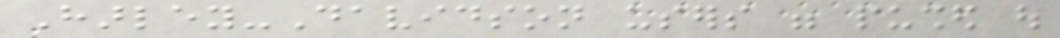Harley-Davidson users were pushed out
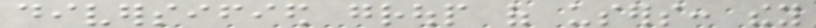diversified group of users: they
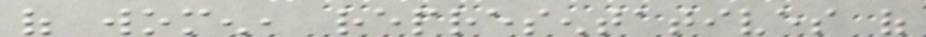of women, representatives of
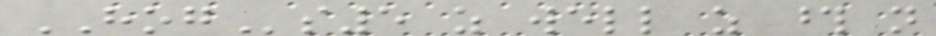HOGs5 as well as those not
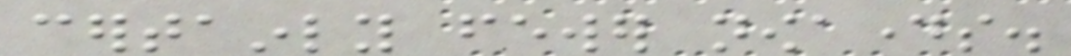certainly fewer nowadays.
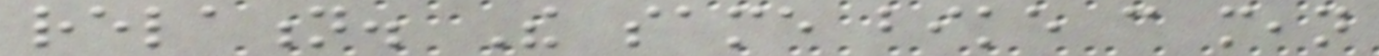relation. The same bike can mean
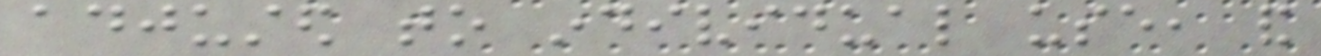adjusted to individual use, and
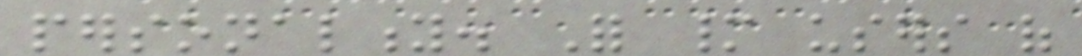personality. For many users of
